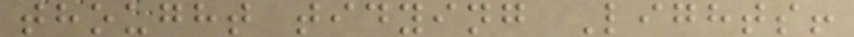thought tidying Lights!
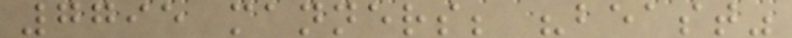7795 manners; "beast"
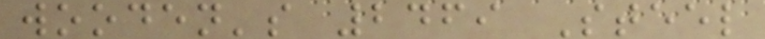wooden's 2469 Steel
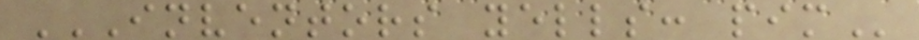INVENTORS YELLS: PIM
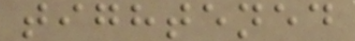tightened
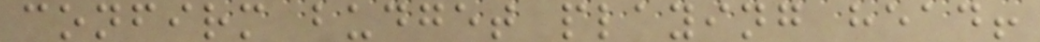confirm budget playing head!
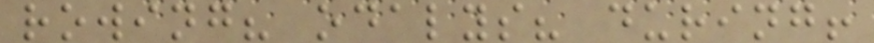rowing? odalys? during!
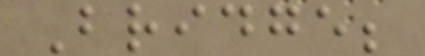Bridge;
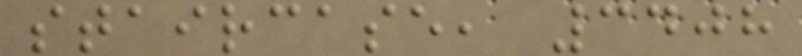staircase, 3408
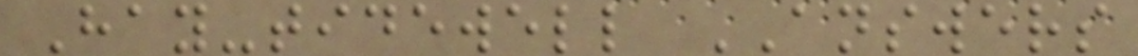Hay-tidewell ANSWERS
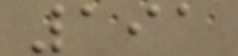191
